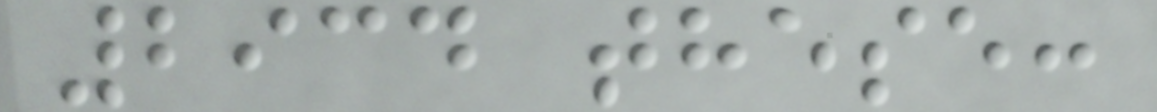2934 these:
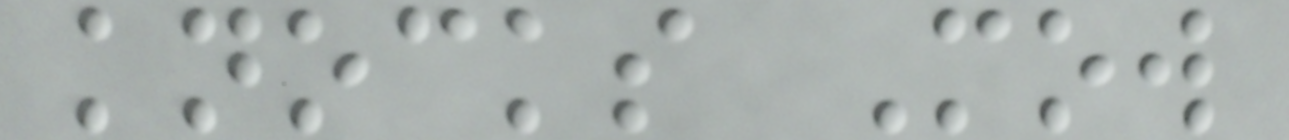knocks Mow
